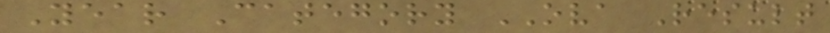Year Category OVA Result
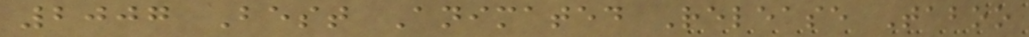2007 Best Animated Release Taboo
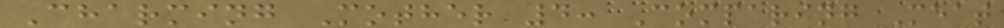Charming Mother 4: Comparing Meat
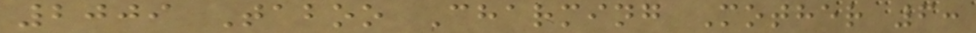2009 Taboo Charming Mother 6:
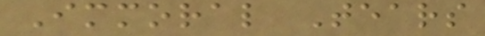Immoral Tears
